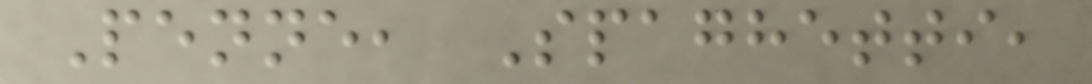Penne, Spaghetti,
